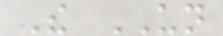The UN
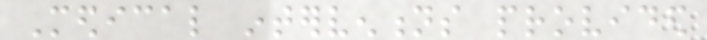Medical interventions provided
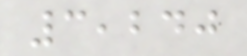3,240
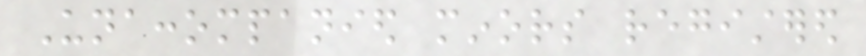Unaccompanied minors registered
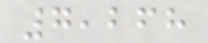7,268
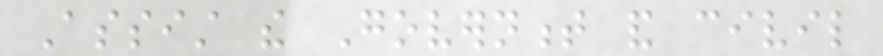Assist the Government and civil
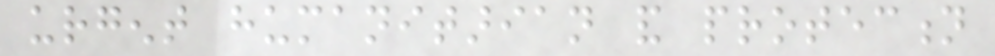urgent humanitarian and protection
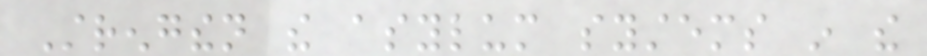Strengthen the asylum systems in the
